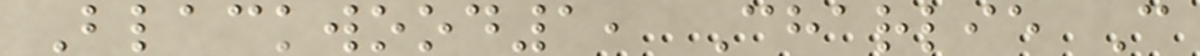Blackwood1, Charlie C
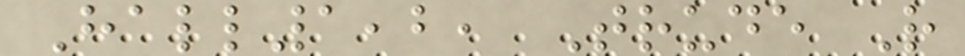Hall1,2, Trude R
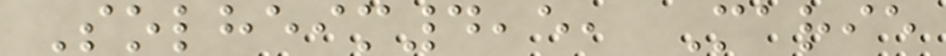Solheim4,5, Marie
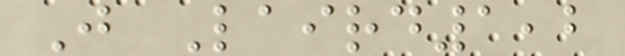J Laird1,2
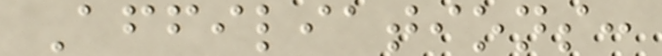Affiliations:
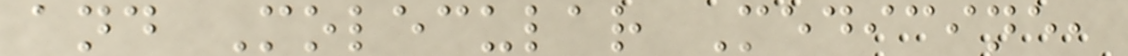and Molecular Medicine,
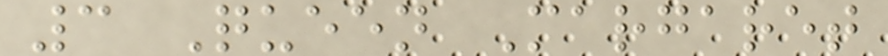3 Queen Margaret
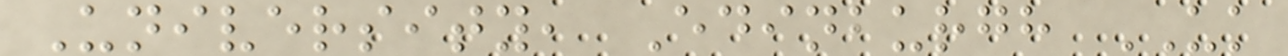University, Edinburgh UK
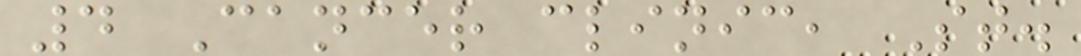4 Cancer clinic, St.
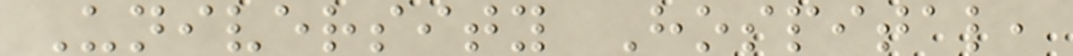University Hospital,
